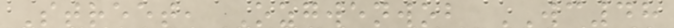Street, Ozgwenwob WC48
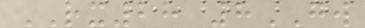RX28 8GW
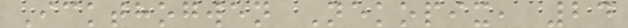Ickthogwen Nekopix, 24
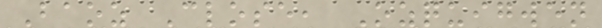Baoz Close, Ozquigwen
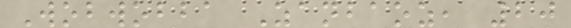Wobwobba Zanbaoz, 20
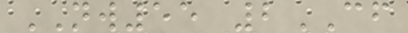NW55 2CF
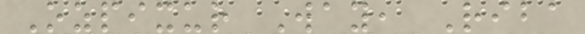Ozpixur Way, Riba
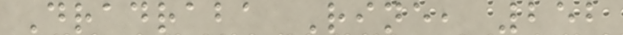Dradraba Rine, 252
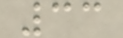33
